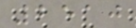2510
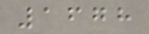1678
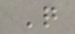Q
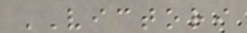VICTORI
